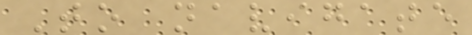To navigate
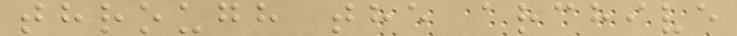through the archive
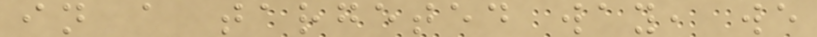in a targeted way, we
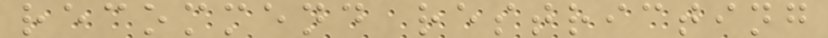recommend restricting
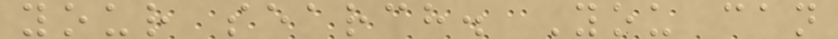your search. You can
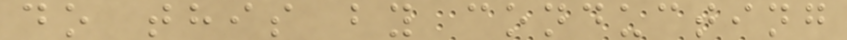do this by conducting
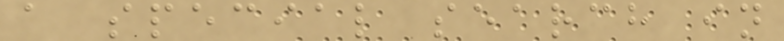a special search in
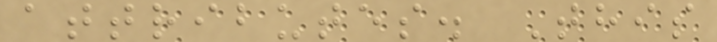attributes. This
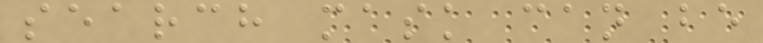search mask can be
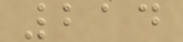214
